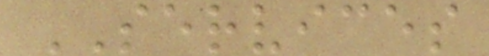SERVICES
